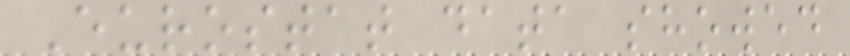Eurostat data showed
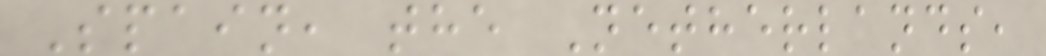Spain, the Netherlands,
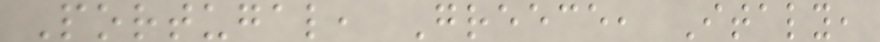Portugal, Greece, Italy,
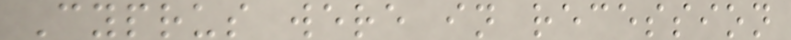Cyprus were in recession
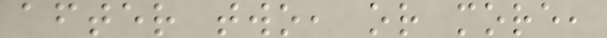after two, or more,
